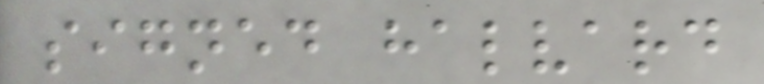signed halvard
